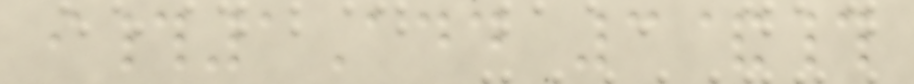i#1Add 3&#
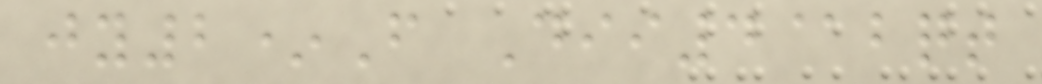jy2*F Dii4@bqt
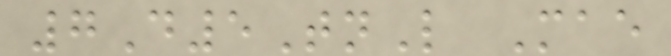7D5TnL Mae
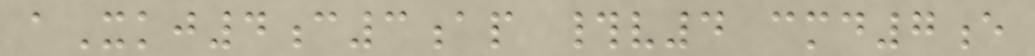aXkj4c3ap #v4 cmd7e
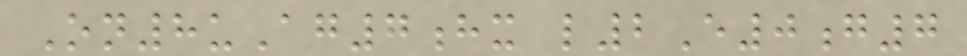On8uAg7hx l2E0g7
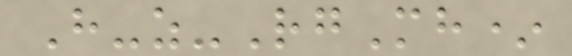H-z-RgMh*
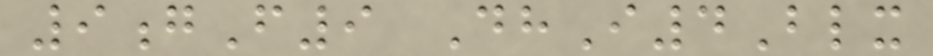9gF9 DhI4Blx
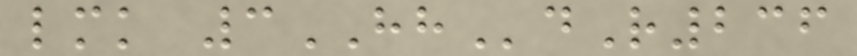lmk 3HHdR236
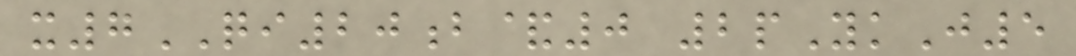x7QI20b&0 2pYkJ5
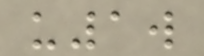u1w
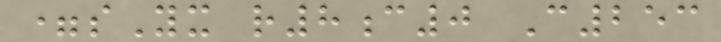=sYx r8c0 C253
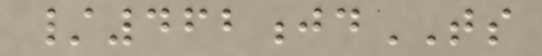/462jdTS
